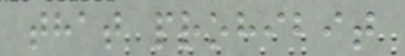that prohibit
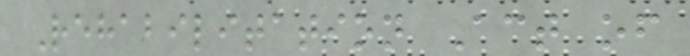Rehabilitation Act of
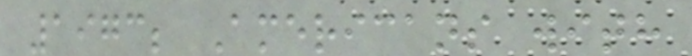1973; Americans with
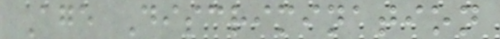Age Discrimination
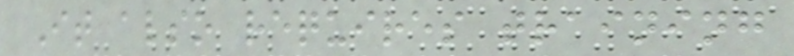It also requires training
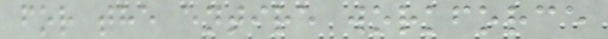for the entire workforce
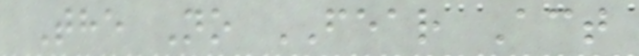The No FEAR Act
